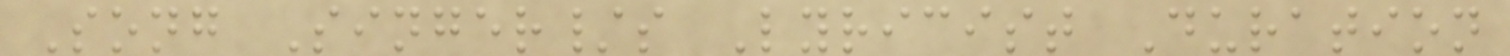Song Singer/s Lyricist Duration
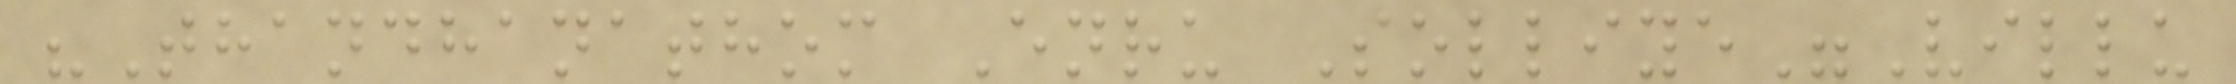"Thandhanathom Enru Solliye"Villu
